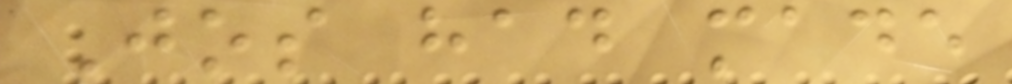Jos had made
